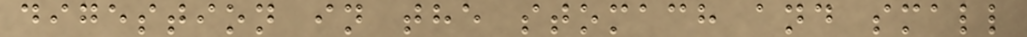digestion in the stomach and small
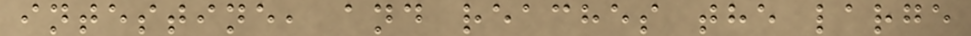intestine, and reaches the large
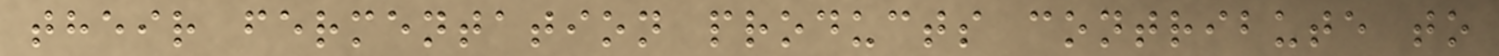their fermentation products contribute to
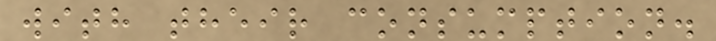with their consumption.
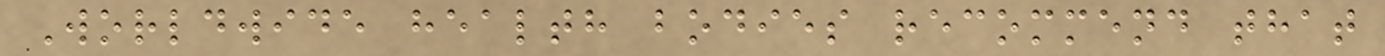Worldwide health bodies recommend that
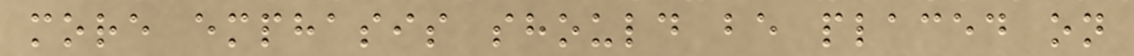more emphasis should be placed on
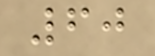60
